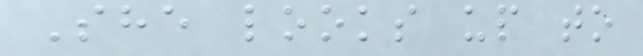She looks up to
